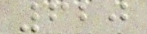620
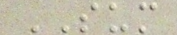SUM
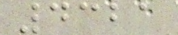4321
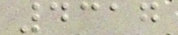4317
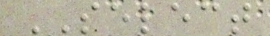SELECT
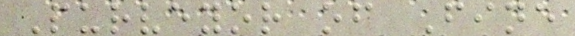Purveyor of Fine
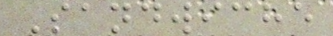Sandwiche
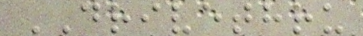DRIVETHRU
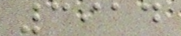3914
